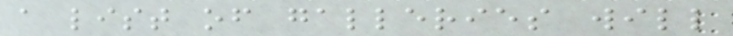a list of galleries will
